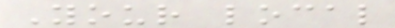Your local
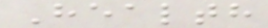Health
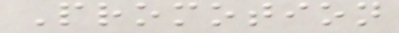Promotion
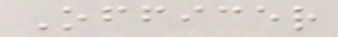Officer
